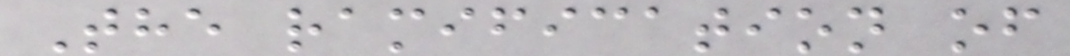The ramification of
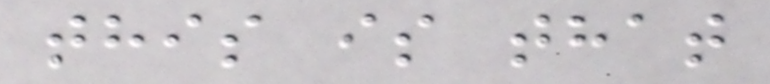this is that
